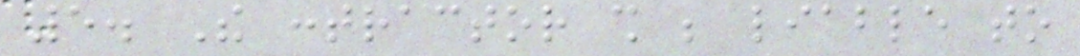5. The contractor shall be liable to
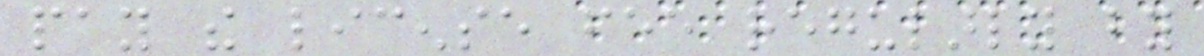pay the license fee regularly by
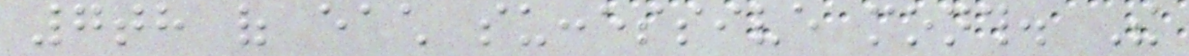7th of each successive month. The
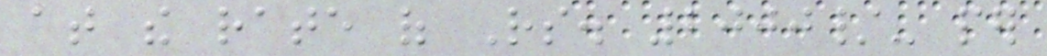at the rate of Rs. 2000/- per
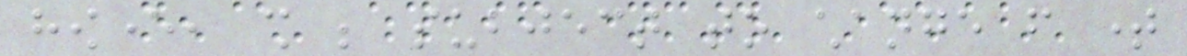however, shall be subject to change from time
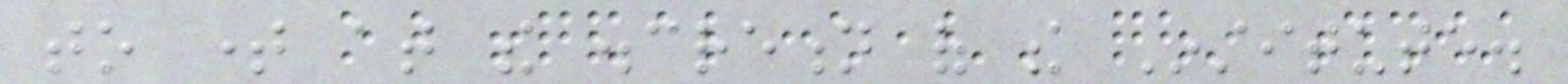to time at the discretion of the Institute.
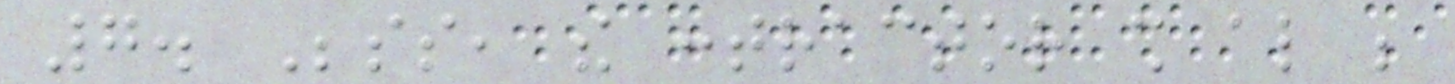7. Besides, the contractor shall also be
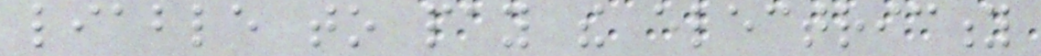liable to pay the electricity
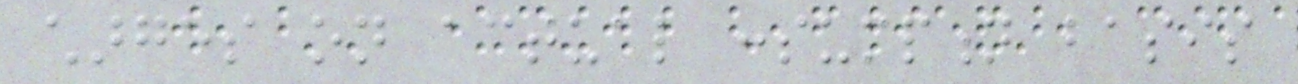charges on actual consumption basis
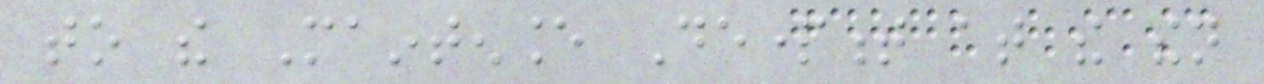to the Maintenance Department at the then
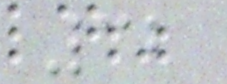32
